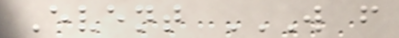Event W F
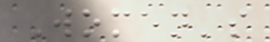Women's
